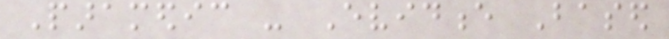Paramedic - Evidence Based
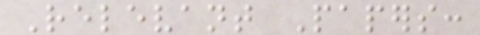Relevant Papers:
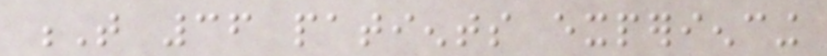T 36 patients experiencing
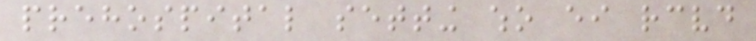prehospital setting who either received
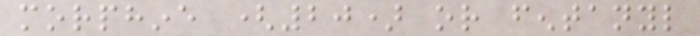morphine (20) or fentanyl
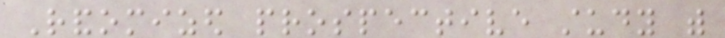Randomized prospective study with
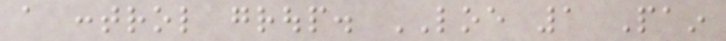a control group. LOE 1 Pain
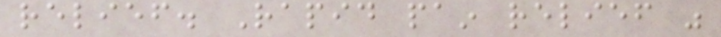relief. Rapid pain relief was
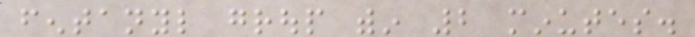fentanyl group within 2 minutes.
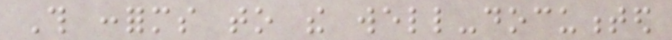This conforms to the well-documented
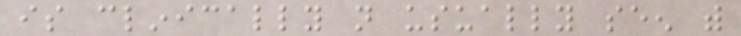is clinically not usually seen with
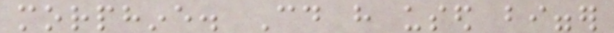morphine. Could have used bigger
